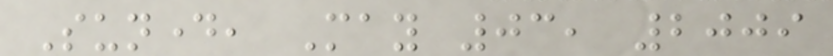Sunday, May 03, 2009
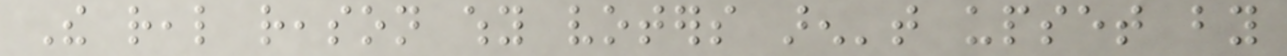The real reason why voters aren't upset by
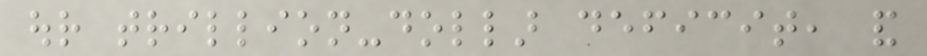our trillion-dollar deficit, and
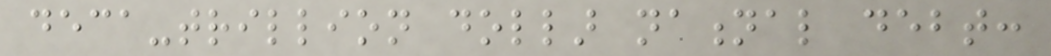deca-trillion dollar national debt:
